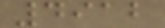4912
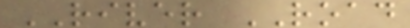RIVER ROAD
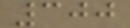300
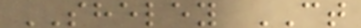SHELEY CT
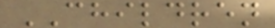CHILDREN
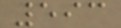593
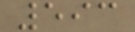593
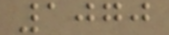1070
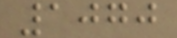1070
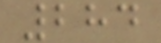284
